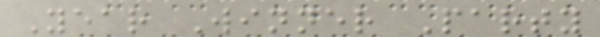Year Winner Party
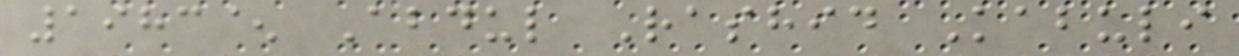1983^ Abdul Rashid Kabuli
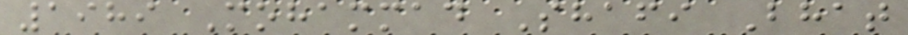1989 Mohammad Shafi Bhat
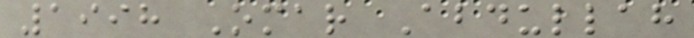1998 Omar Abdullah
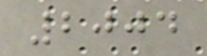2004
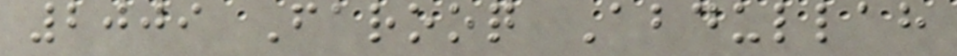2009 Farooq Abdullah
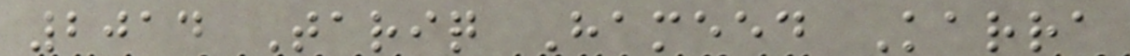2014 Tariq Hameed Karra
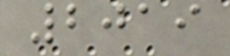2019
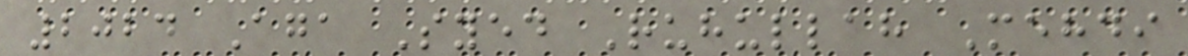2024 Aga Syed Ruhullah Mehdi
